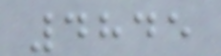4845
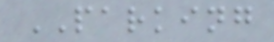PARKING
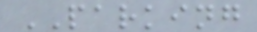PARKING
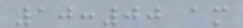10:00 am
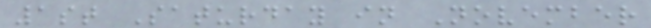1st Saturday in November
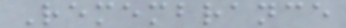Remembrance
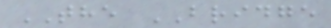THE BRIDGE
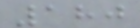180
